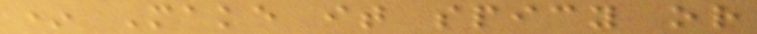* Make it spicy or
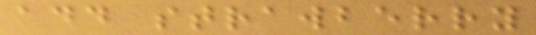add strawberry
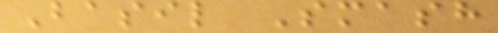Basil Smash
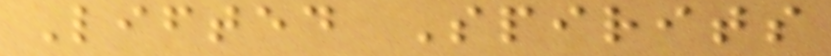Lifted Spirits
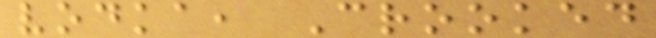vodka, Crooked
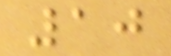10
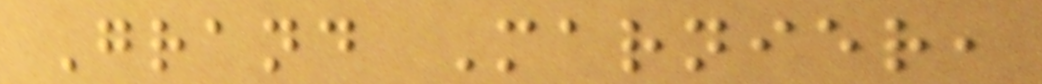Grand Marnier,
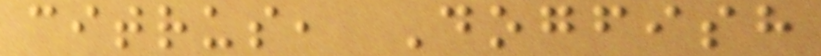citrus, Dogfish
